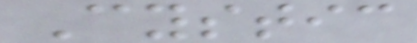Cystic
